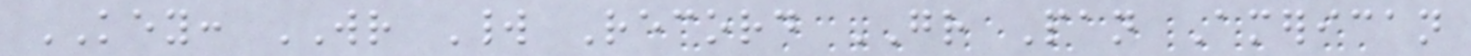KEY: WR World Record GR Pan American
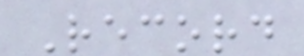Record
